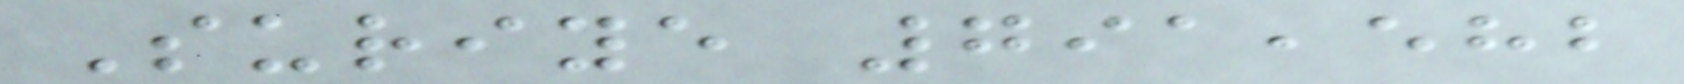Suriye 791,582
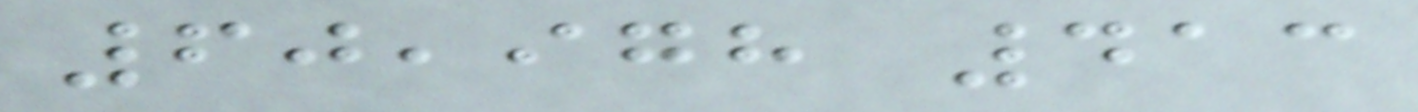60,978 413
